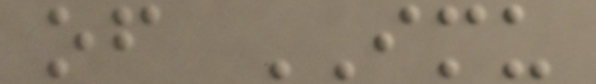of IMU
